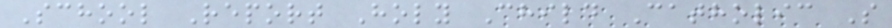School Report Holy Child Catholic S
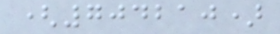(704210)
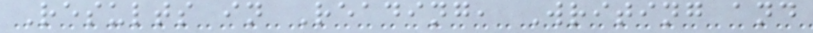Results in Reading, Writing and
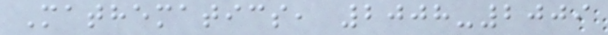Mathematics, 2008-2009
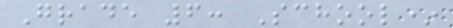Grade 6: School*
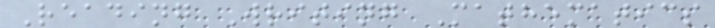Reading Writing Mathematics
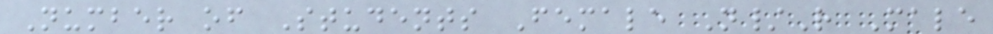Number of Students Female N/R Male
